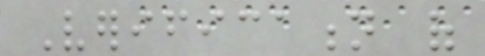Verification of
